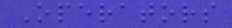Operators
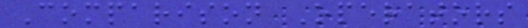Comparison Operators
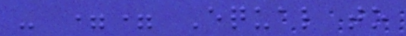- == Equal to
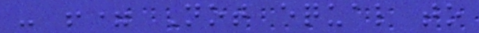- != Not equal to
